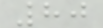80
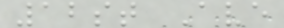12st Ave
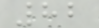82
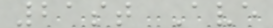21st Ave
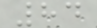84
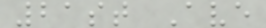21st Ave
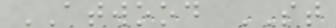ATWOOD ST
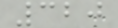320
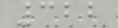322
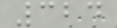324
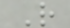R
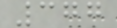377
